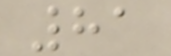81
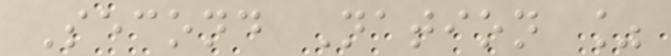Second Nation %
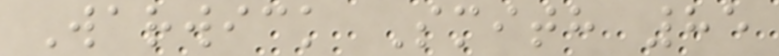Warwick Smith 85
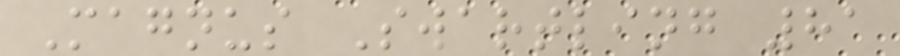Magnus Swartling 81
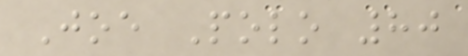Joe Polo 80
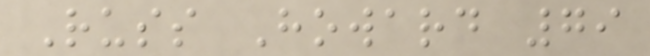Russ Howard 79
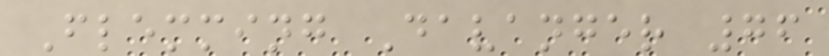Flemming Davanger 76
